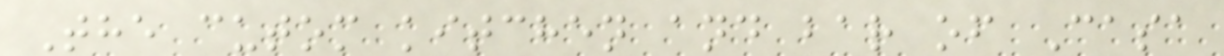The cutom kitchen and bar of Casa
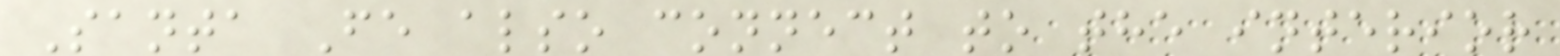Santa Fe also connect to the interior
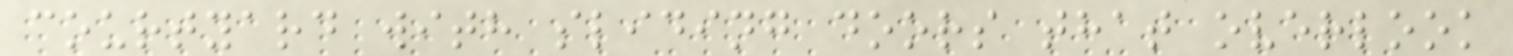courtyard with sliding doors that overlook
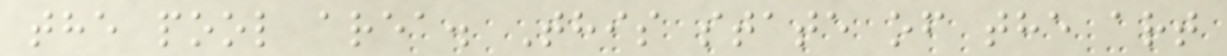the pool area. This state of the art
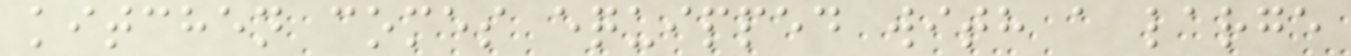kitchen comes equipped with a large
